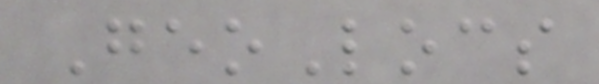GeoLocs
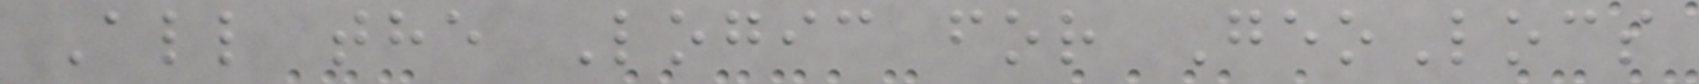All the Logic for GeoLocs
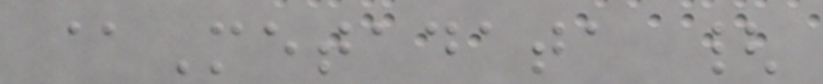@Metadata {
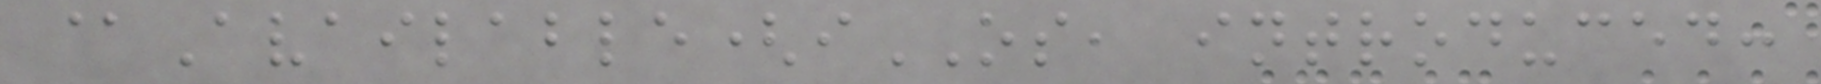@Available(iOS, introduced:
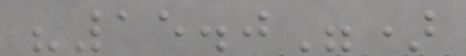"15.0")
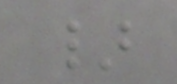}
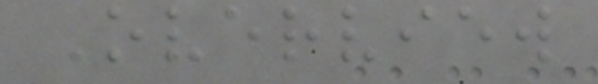Overview
